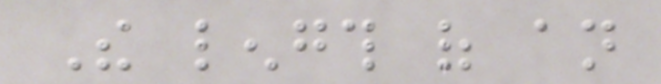The length of an
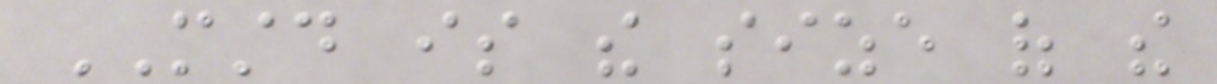MSTD is the size of the
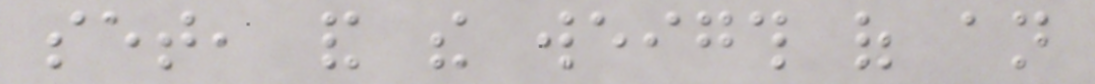set, and the weigth of an
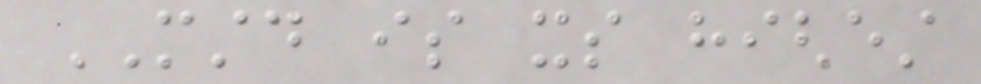MSTD is its highest
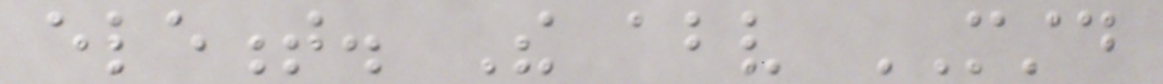element. The above MSTD
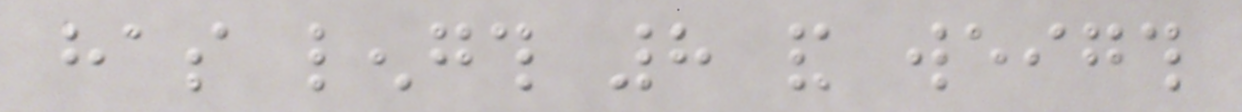has length 8 and weigth
